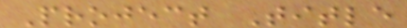Project Title
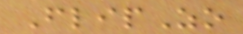FlipZo
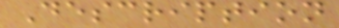Description
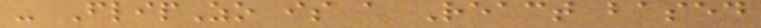- FlipZo is a React based
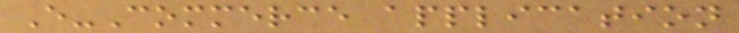E-Commerce application
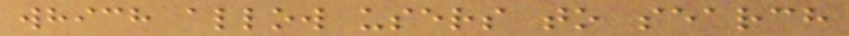which allow users to search
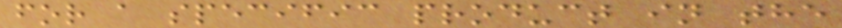for a specific product in the
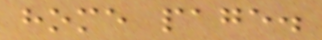home page.
